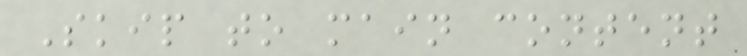Skip to main content
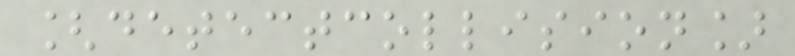[detectcollision]
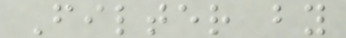Filter by
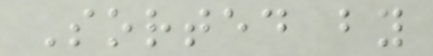Sorted by
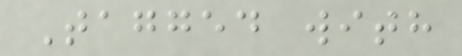Tagged with
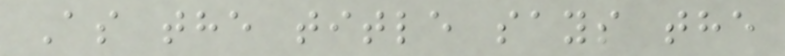As the title says the
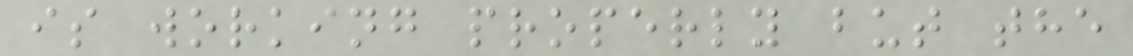is working properly but the
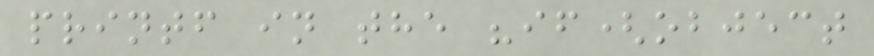printf in the "if(object
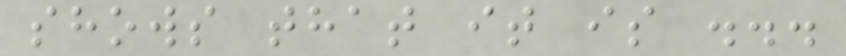shows that it is ...
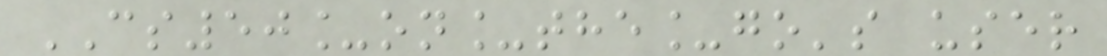CS50_on_the_go's user
